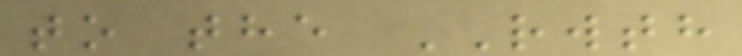to the RWTH
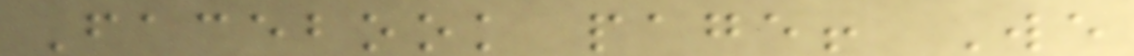Facebook page! We
